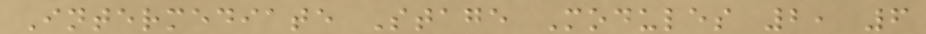Intermediate Stage Modules 2, 6
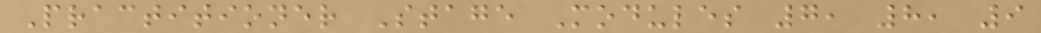Practitioner Stage Modules 7, 8, 9
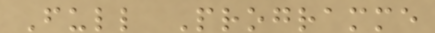Full Programme
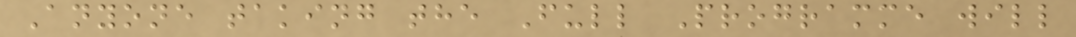Anyone taking the Full Programme will
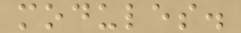modules.
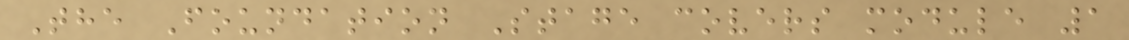The Foundation Stage covers module 1
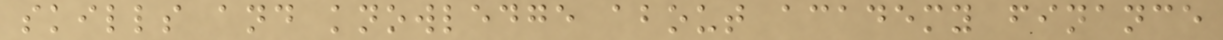skills and knowledge about academy finance
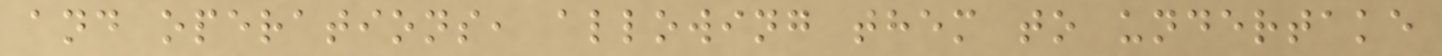and operations, allowing them to undertake
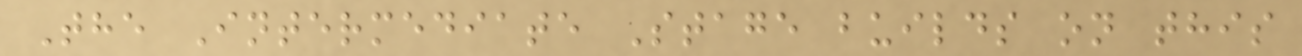The Intermediate Stage builds on this
